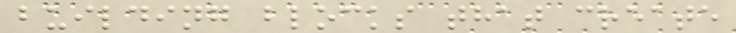building blocks that create
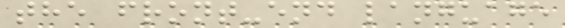the front-end language
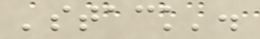'stack'.
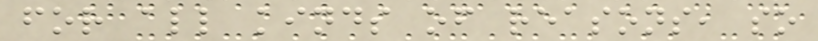for all kinds of reasons, so
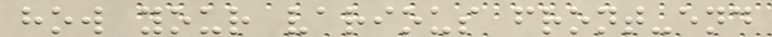how your various front-end
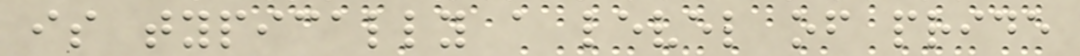is typically a level of pride
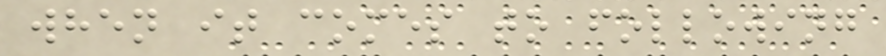when it comes to following
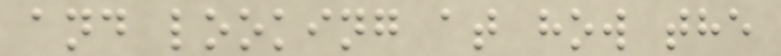and looking at how the
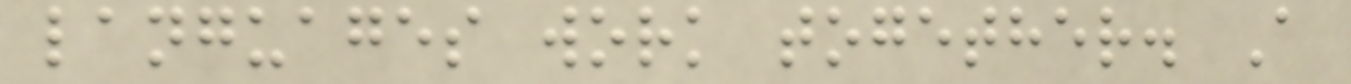languages work together. A
